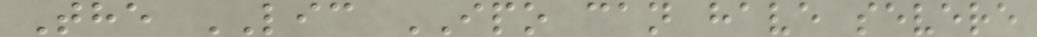The LIC IPO can have severe
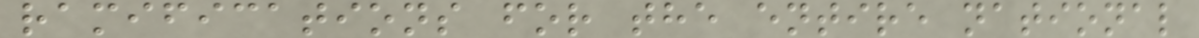ramifications for the entire national
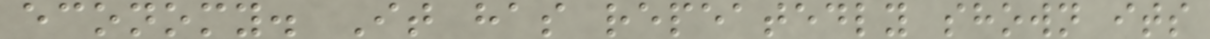economy. It has repeatedly shown its
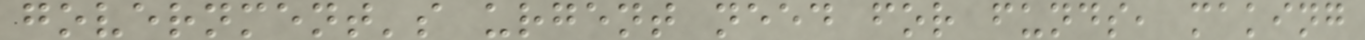government's urgent need for funds, making
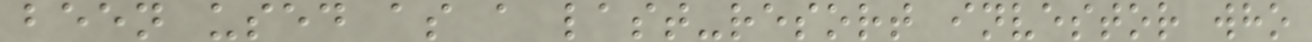been used as a last-resort investor who
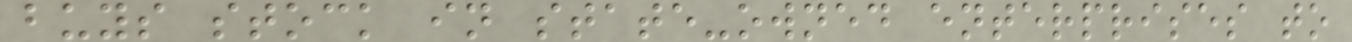buys stock in state-owned enterprises to
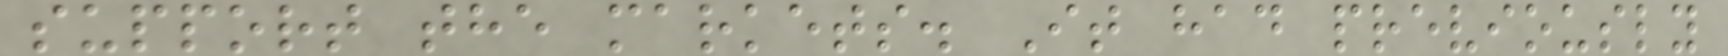support the markets. It had previously
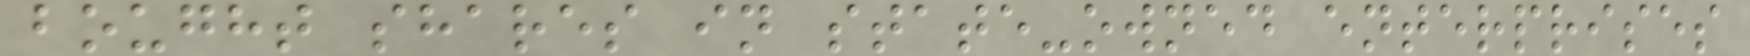bought shares in state-owned enterprises
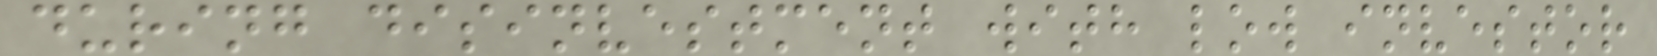during disinvestment with low investor
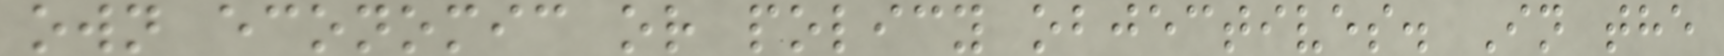own economic or policy objectives. In the
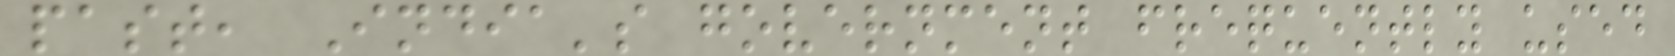past, India's government frequently used
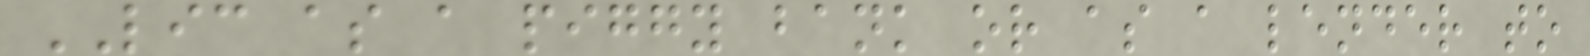LIC as a piggy bank or as a lender to
